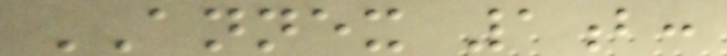ANNEX 1b:
